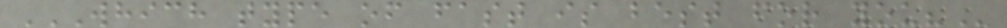WHICH TYPE OF FAST IS BEST FOR YOU?
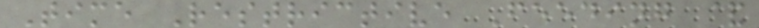Time Restrictive Feeding &
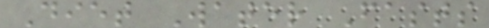Diet Water Fasts
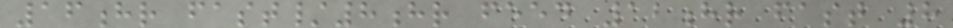16hr fast/8hr feed 12hr fast 8
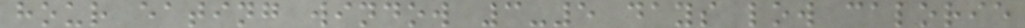hour eating window 3-5 days low calorie
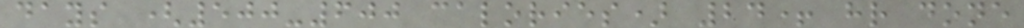days (500-600 calories) 24+ hr done
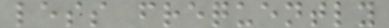less frequently
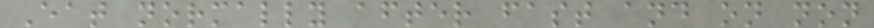Eat normally after fast and on non
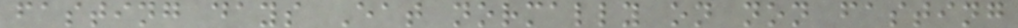fasting days Eat normally on non fasting
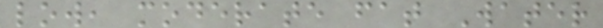low, moderate fat Water
